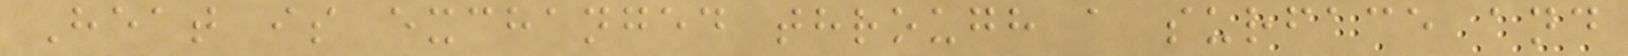Heat is exchanged through a surface and
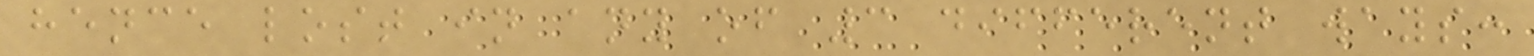hence lost in any of 3 different ways:
